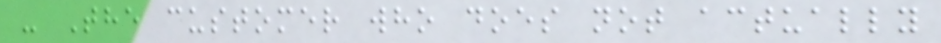- The customer who does not actually
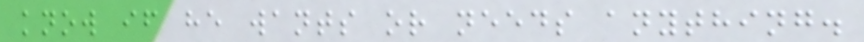know if he wants or needs anything.
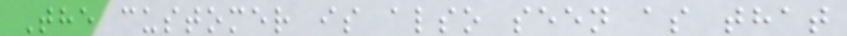The customer is also seen as that
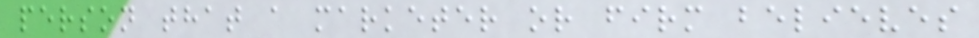person that a marketer or firm believes
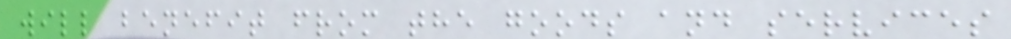will benefit from the goods and services
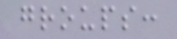groups:
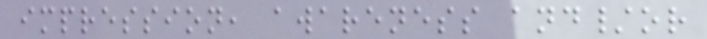impression, awareness and/or
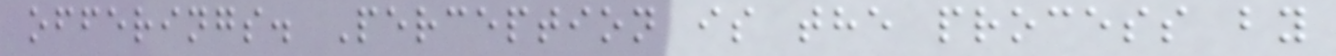offerings. Perception is the process by
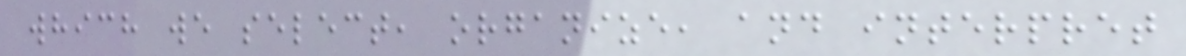which we select, organize, and interpret
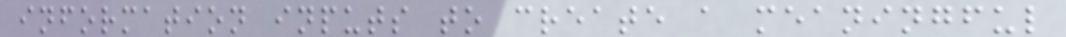information inputs to create a meaningful
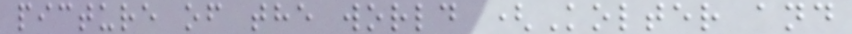picture of the world (Kolter and
